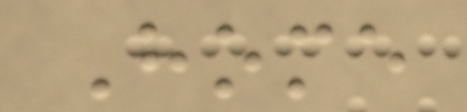Home
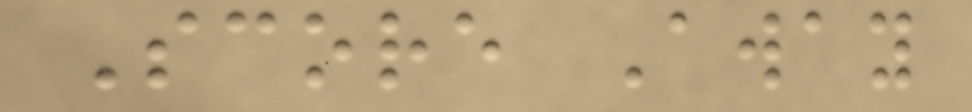Score Away
